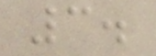3.
